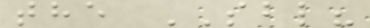the SBL?
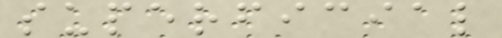superficial
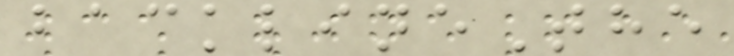backlineThe
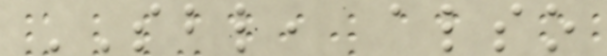SBL, also
